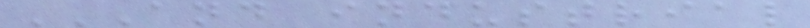AND INDUSTRIAL
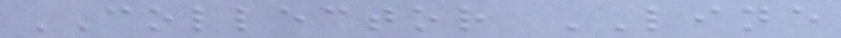COLLECTOR LINE
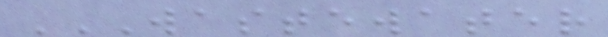WASTEWATER
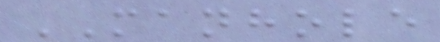MANHOLE
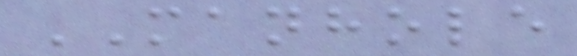MANHOLE
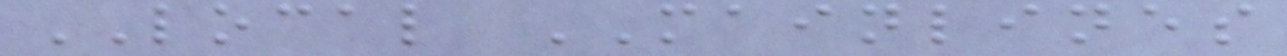LOCAL MAINLINES
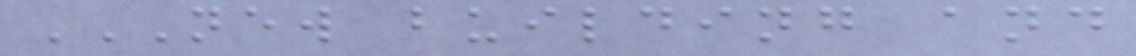NEW BUILDING AND
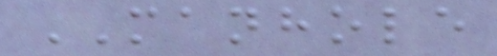MANHOLE
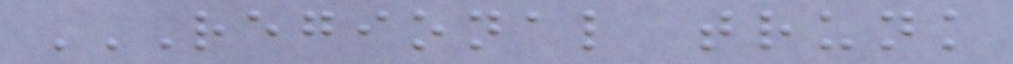REGIONAL TRUNK
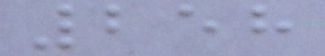258
